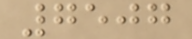7507
